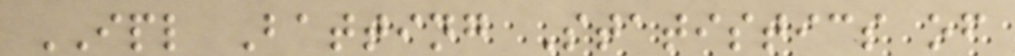IPL Batting Statistics of
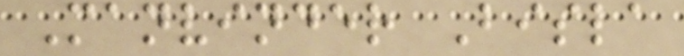Manvinder Bisla
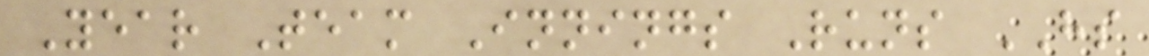Year Team Innings Runs HS
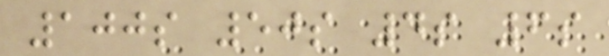100s 50s 4s 6s
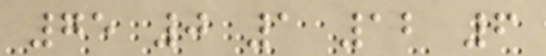75 0 1 12 6
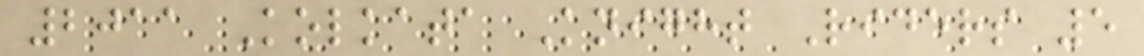2011 Kolkata Knight Riders 5
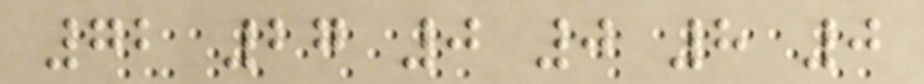72 27 0 0 8 0
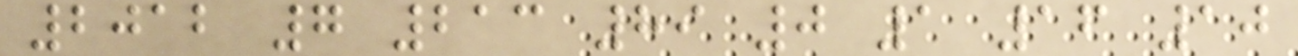2012 7 213 89 0 1 16 10
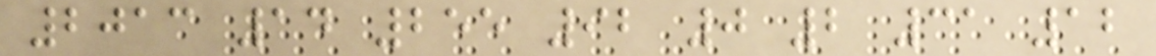2013 14 255 92 0 2 31 12
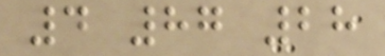4 87 28
